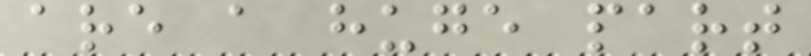are a huge part
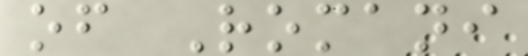of Romani
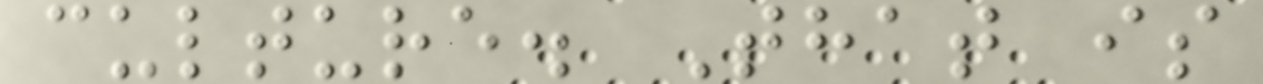culture. That is
